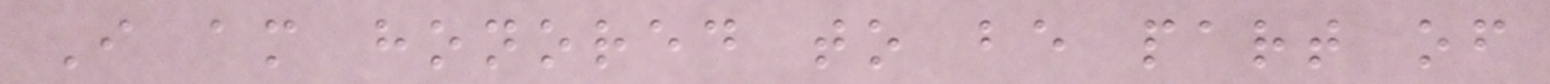I am honored to be part of
